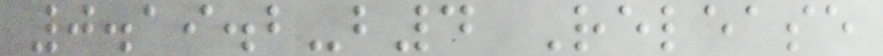0.19.2-b4 Release
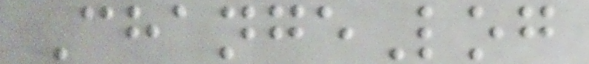ChangeLog
